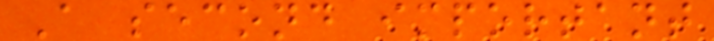A second important
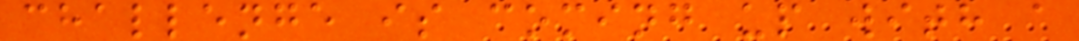challenge is coming up with a
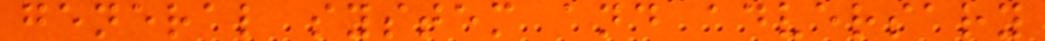general system and adversary
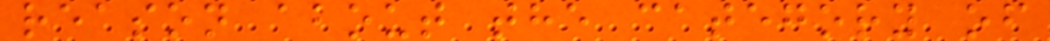reason about the category of
